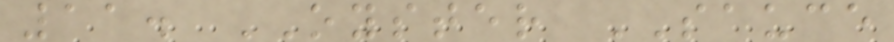11. OYSTER SAUCE
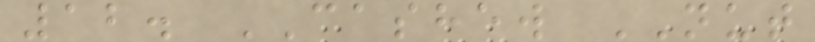12. CASHEW NUT
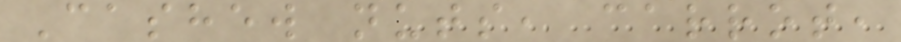Cashew nuts, carrot,
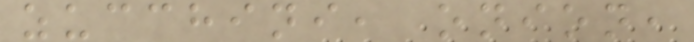zucchini, onion,
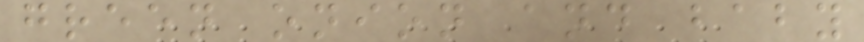green onion and baby
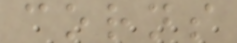corns
